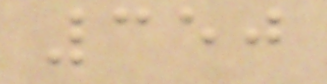350
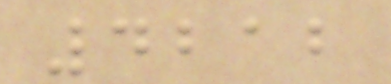4212
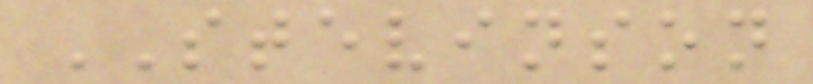STEVINSON
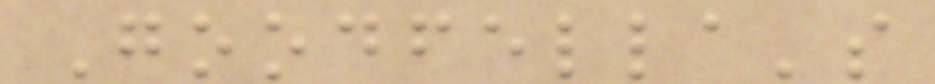Goodfella's
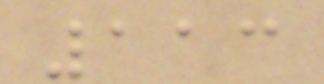113
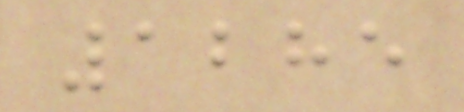1285
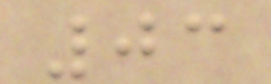03
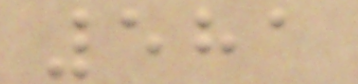581
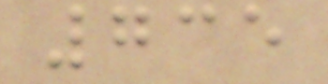735
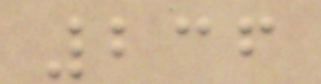236
